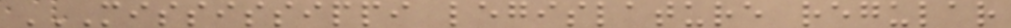MISSISSIPPI LEGISLATURE REGULAR
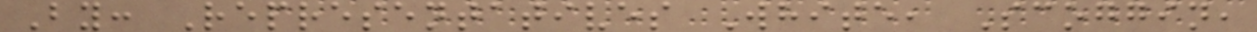By: Representatives White, Scoggin,
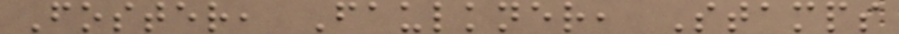Foster, Faulkner, Stamps
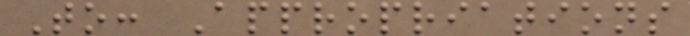To: Appropriations
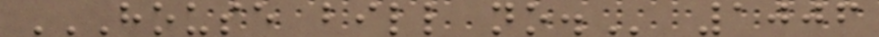HOUSE BILL NO. 1006
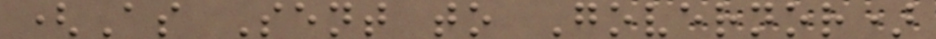(As Sent to Governor)
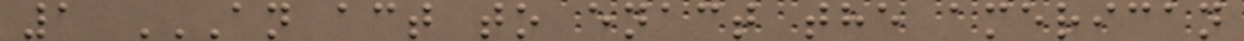1 AN ACT TO ENACT THE AMERICAN
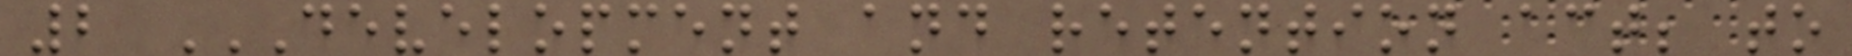2 DEVELOPMENT AND RETENTION ACT; TO
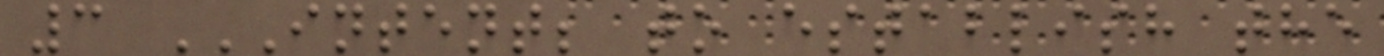3 INTENT; TO ESTABLISH THE
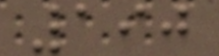190
